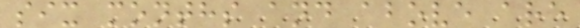six months and above are
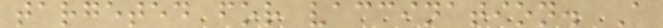targeted for vaccination. A
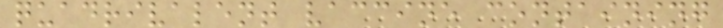quadrivalent vaccine containing
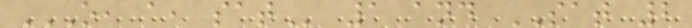O, A, SAT 1 and SAT 2
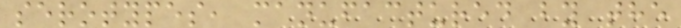serotypes, manufactured by the
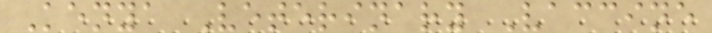Kenya Veterinary Vaccine
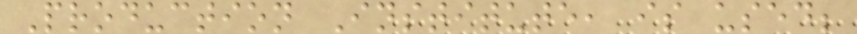Production Institute, is used;
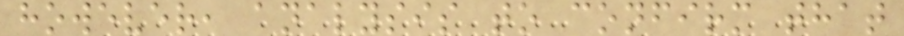however, analysis to confirm that
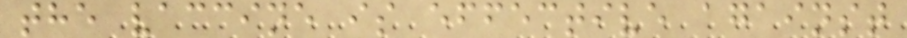the vaccine is effective against
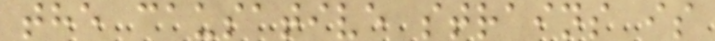the causative strains is
